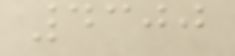4300
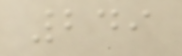249
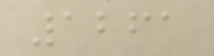1261
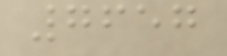7657
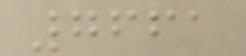7661
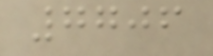7706
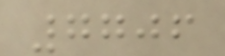7706
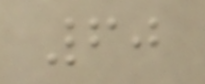60
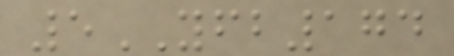5YFB174
